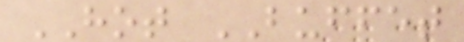HOT BUFFET
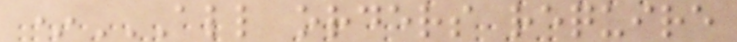*ALL ORDERS REQUIRE
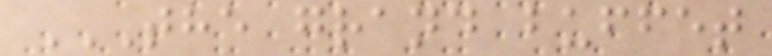THE GRAND BUFFET
